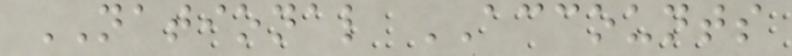NATIONAL ACCOUNTS
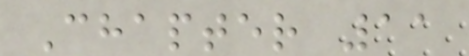Chapter 11
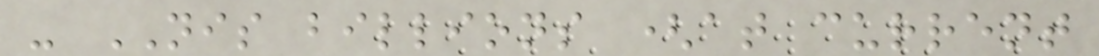- NIS billions (at current
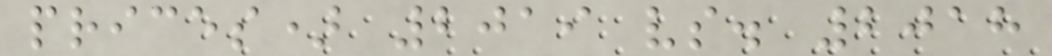prices) 2019 vs. 2018
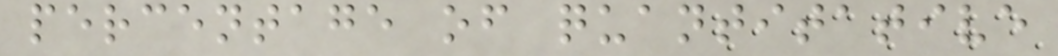percentage of quantitative
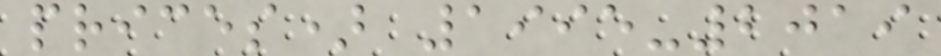prices) 1995-2019
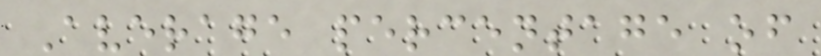Average percentage of
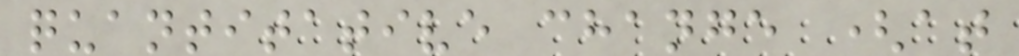quantitative change (at
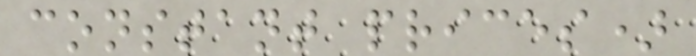constant prices)
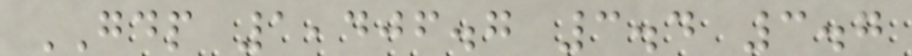GDP 1,406.7 3.4 3.7
